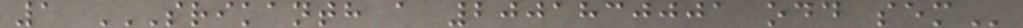1 SRIKANTH A 2001830001 ODD SEM
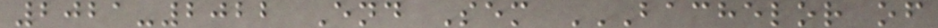2021-2022 End Sem BACHELOR OF
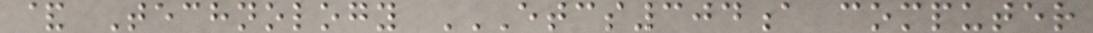& Technology ETCS304A COMPUTER
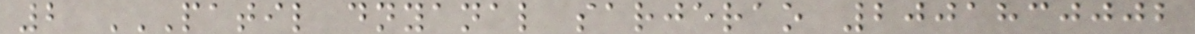2 PATIL DNYANAL SARJERAO 2001830002
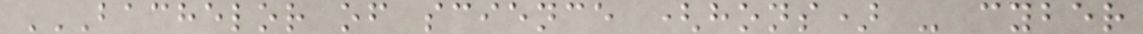BACHELOR OF SCIENCE (HONS) - CYBER
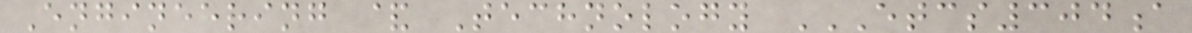Engineering & Technology ETCS304A
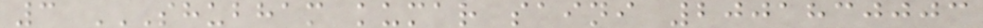3 SHUBHAM KUMAR SAINI 2001830003
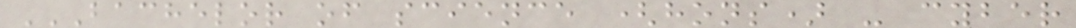BACHELOR OF SCIENCE (HONS) - CYBER
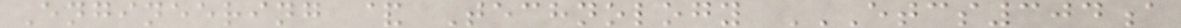Engineering & Technology ETCS304A
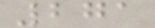271
